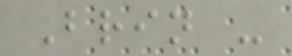Brin -
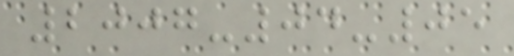2007-04-05
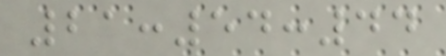21:54:44
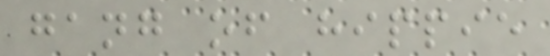gang of hippie
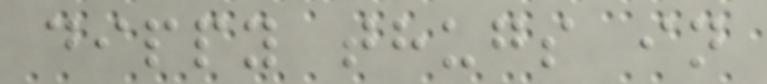dippy thugs in
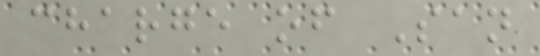charge of San
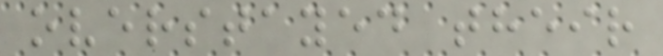overstayed their
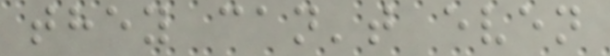they can't even
